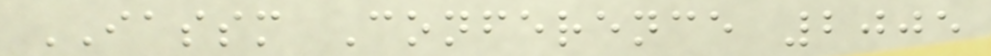IASSM Conference 2005
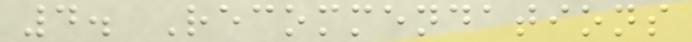4. Recommendations
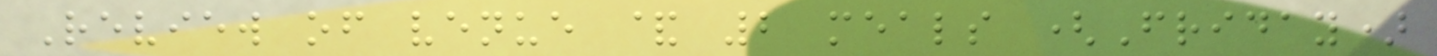Review of venue & 2 meals (Friday)
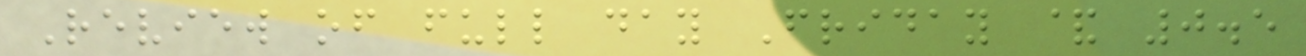Review of full day Friday & 0.5
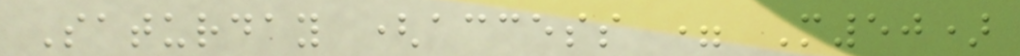Saturday (access = M50)
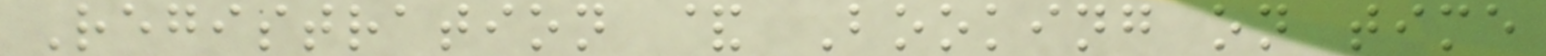Registration & Booking on time
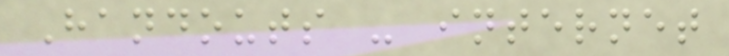Handouts - internet
